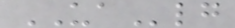UAlg
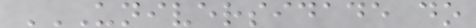UNIVERSIDADE DO
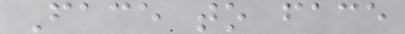Face to face
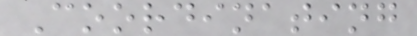Coordinating
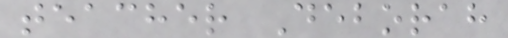teacher Deborah
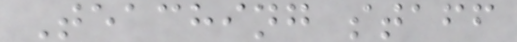Teaching staff
